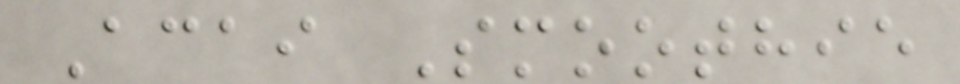Acai Smoothie
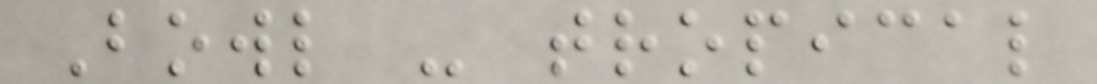Bowl - tropical
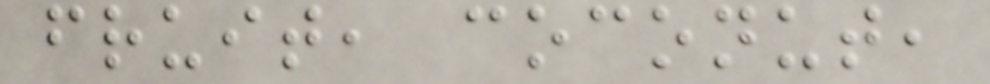fruit, coconut,
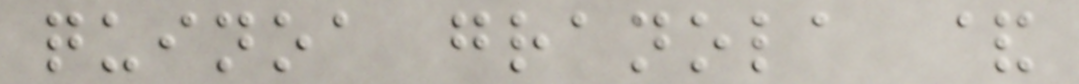quinoa granola &
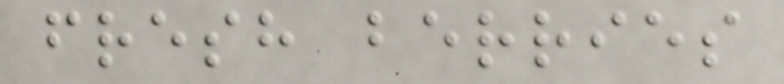fresh berries
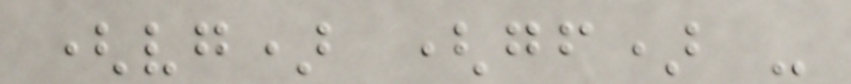(vg) (gf) -
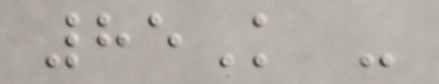85K -
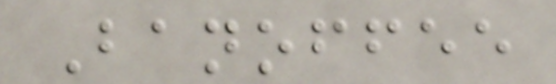Banoffee
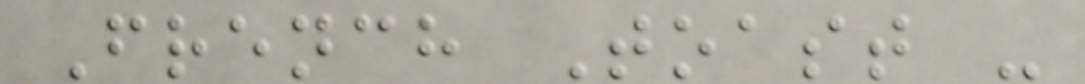French Toast -
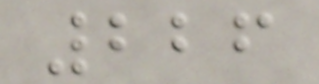226
